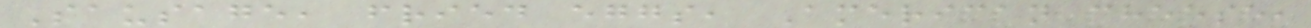Sausage, fried eggs, American cheese,
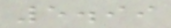5.99
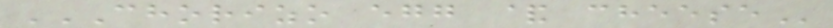CHORIZO EGG & CHEESE
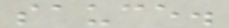sauce.
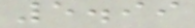5.99
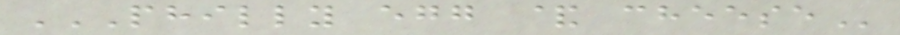PHILLY EGG & CHEESE
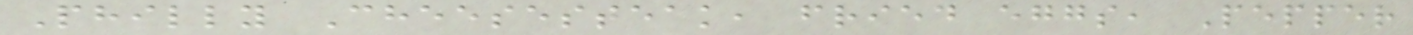Philly Cheesesteak, fried eggs, Pepper
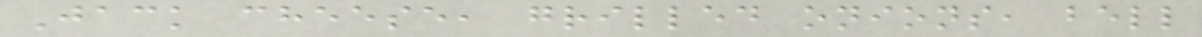Jack cheese, grilled onions, bell
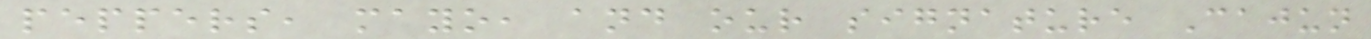peppers, mayo, and our signature Cajun
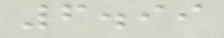6.99
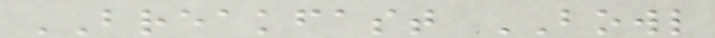BREAKFAST BOWL
